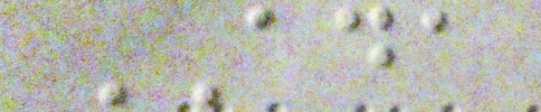ADA
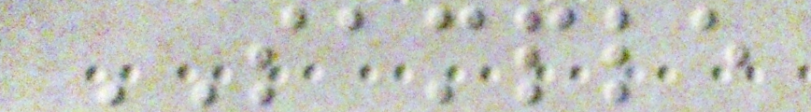SAMPLE
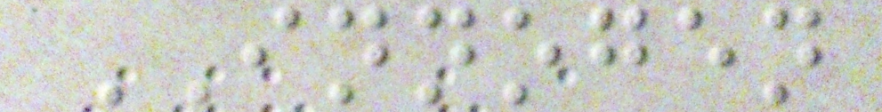INNOGEN
